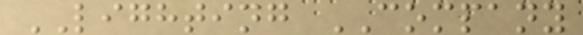LIGHTING COMPANY
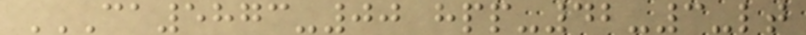CA5873-00 HPP-42-3-LT
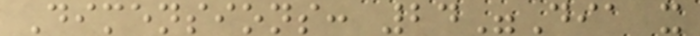Dimensions: 24"Dia x
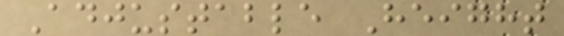Adjustable Height
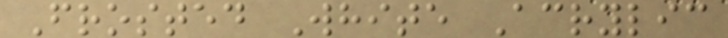Frosted White Acrylic
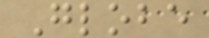Globe
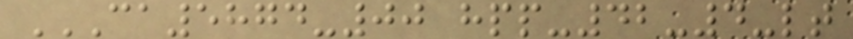CA5874-00 HPP-42-4-LT
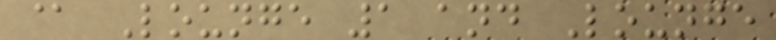@ Lounge 1 and Lounge
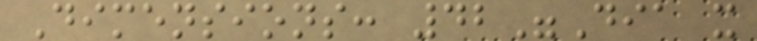Dimensions: 42"Dia x
